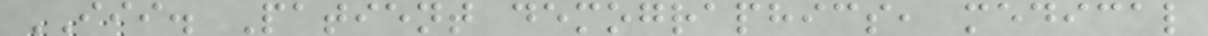III. Patient demographics, medical
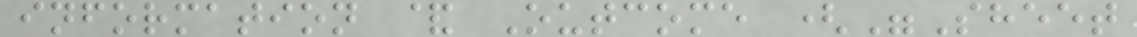information & Outcome ("Sheet
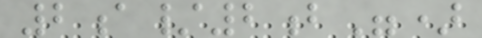2a/2b")
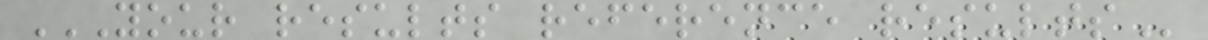YOUR RESULTS REFERENCE RESULTS
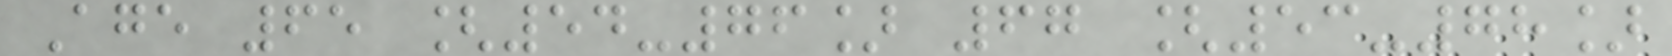Age 65 [54-76] 67 [53-78]
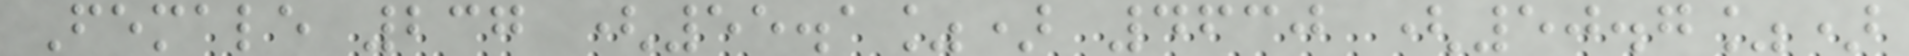Female 237 (55.1%) 4630 (50.7%)
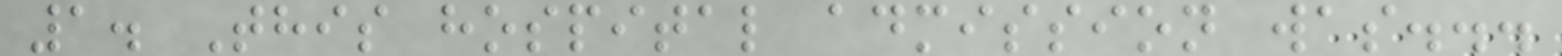1. This hospital admission was...
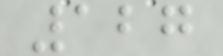127
